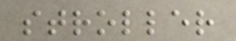stroller
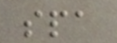spa
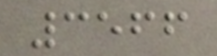3566
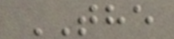THE
